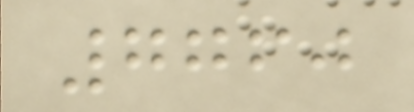7760
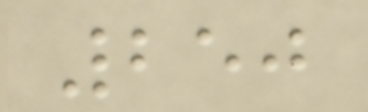250
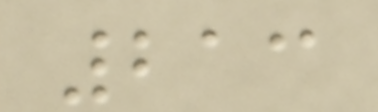213
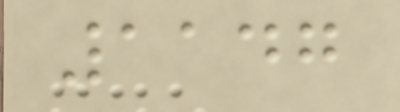1147
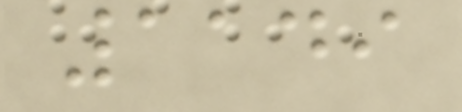1149
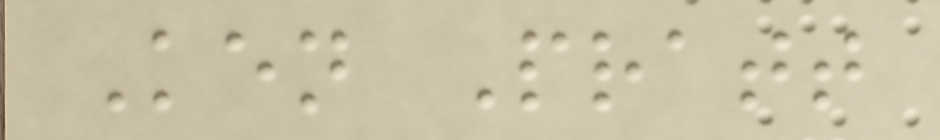Ken Pratt
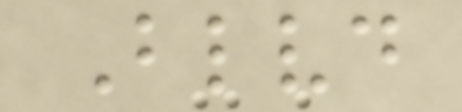Blvd
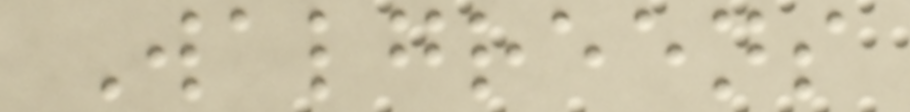Walgreens
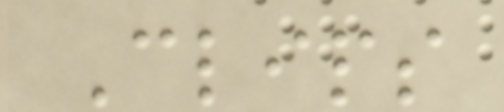Clips
